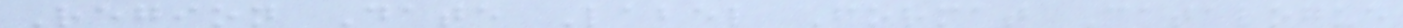Region Date Label Format Catalogue
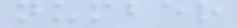number
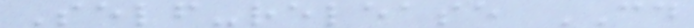Self-release CD
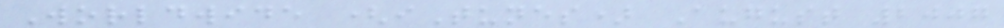Worldwide (iTunes) August 2007
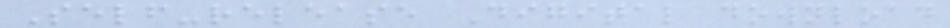Self-release Digital download
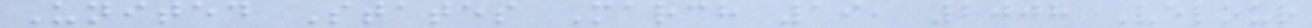United States March 19, 2008 Velour
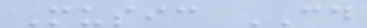Music CD
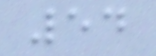54
